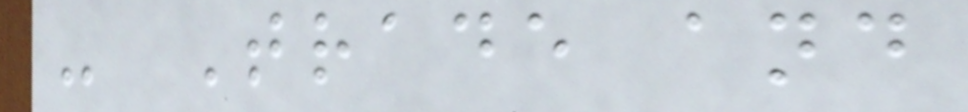- Trade and
